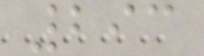293
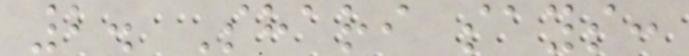2. Shari says:
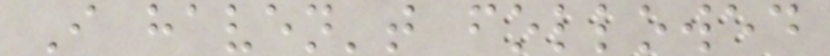I haven't followed
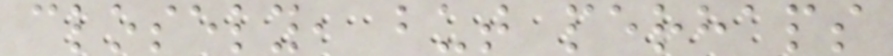closely, but perhaps
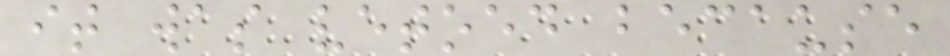it was vetoed because
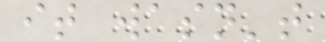it wasn't
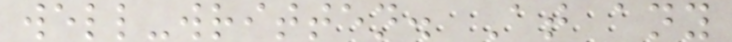well-written. At any
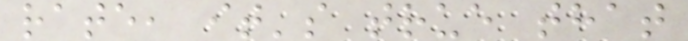rate, it's true that
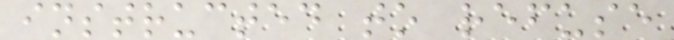instructed to refuse
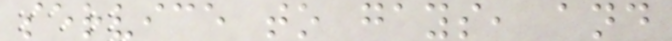service to gays, and
